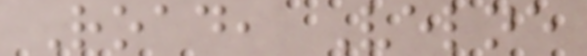Road, Velne
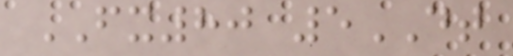FX80 5DT
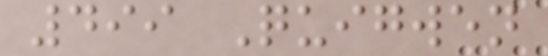499 Quigwen
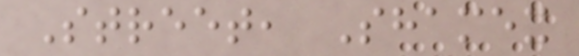Street, Shamex
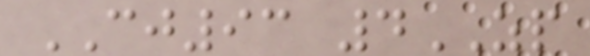CJ93 4ZP
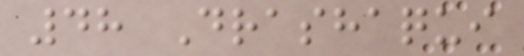48 Drashaqui
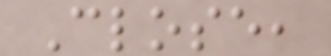Close,
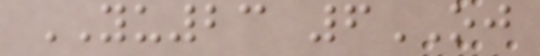YU23 6OJ
